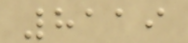8119
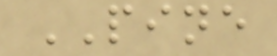PINE
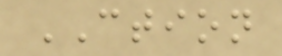CTION
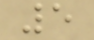5
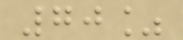70%
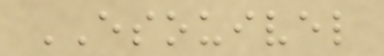ESOUIVEL
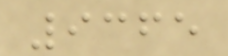9365
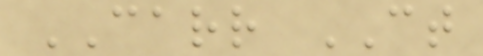CARR CT
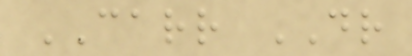CARR DR
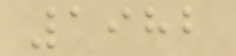1982
